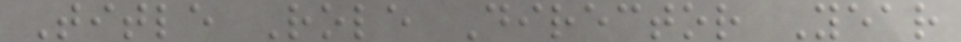Title Role Director Year
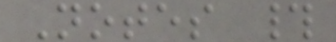Notes #
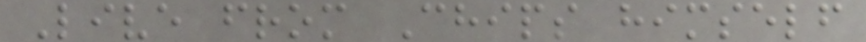Live from Chips himself
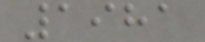1981
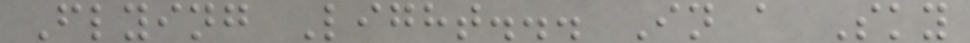Flying Light... In a Sky
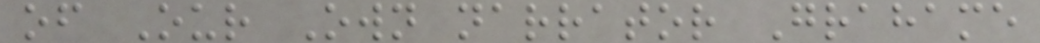of Our Own narrator Grahame
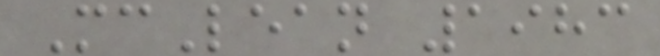McLean 1983
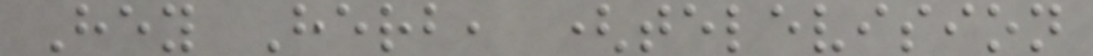Hey Herb, (television
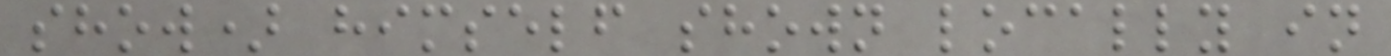show) himself shown locally in
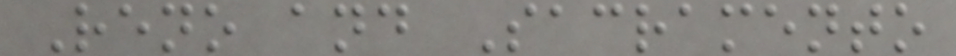Reno and Sacramento
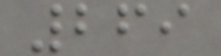269
